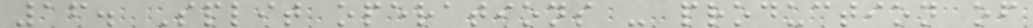16. Split operations - production of
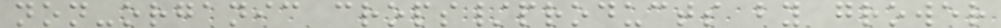non-organic crops/products by grower
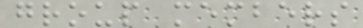group members
